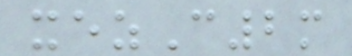xezC2m
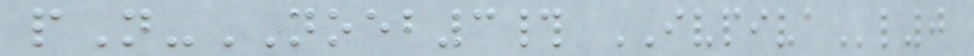pN-NOEB3# IVPIVAl0
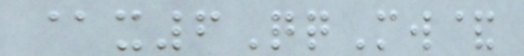@x6QqMw&
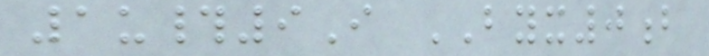1u#9I BYX0b
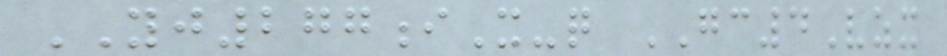YJ277iX-q GC4Vzx
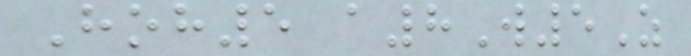Hoh5 a8W5Z
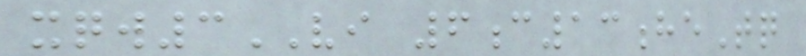xqw3VI 6c13heTq
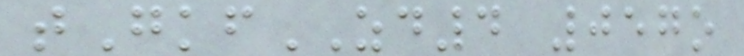tGkfZD4 057o
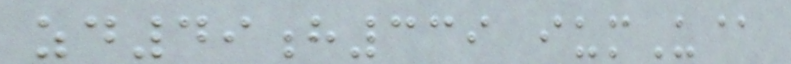zd49h339 iumU@
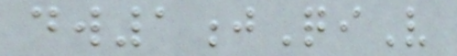dw1jQiV
